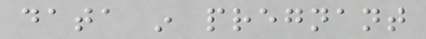data in pregnant
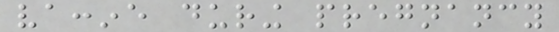vaccine during pregnancy
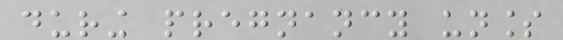during pregnancy unless
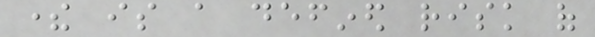there is a defined risk of
